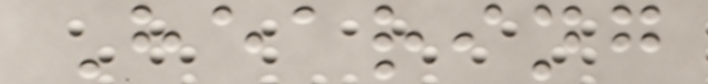Hearing
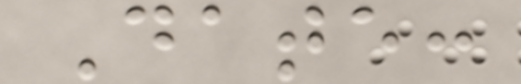Date:
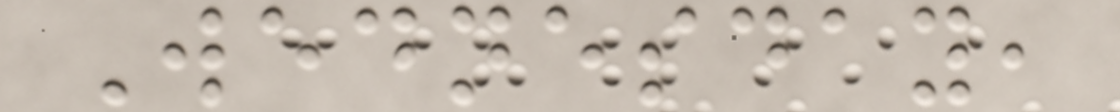Wednesday,
